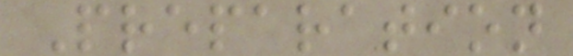Preparation
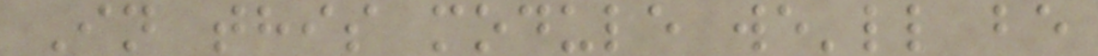In this module we'll be
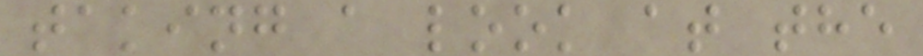taking a look at the
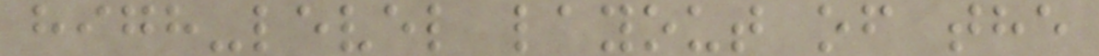high-level layout of the
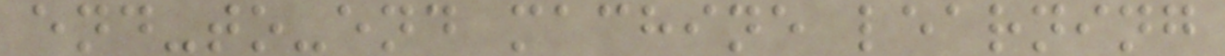end-to-end machine learning
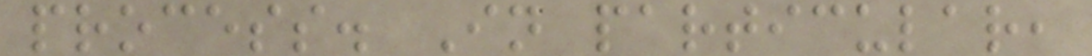process. In particular,
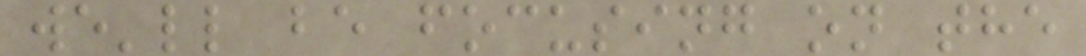we'll be focusing on the
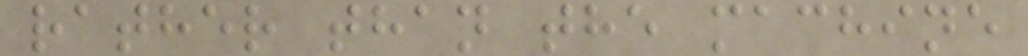rather than the machine
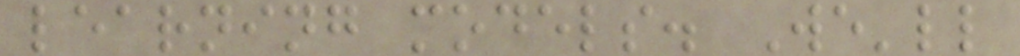learning models. We'll
